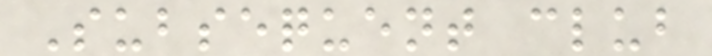Subsequent club
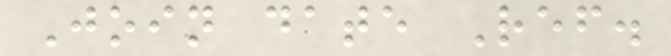Join date Ref.
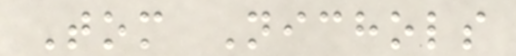Tom Nichols
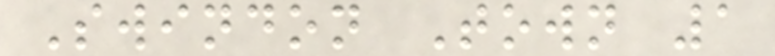Swindon Town 1
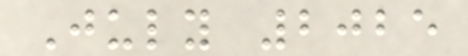July 2025
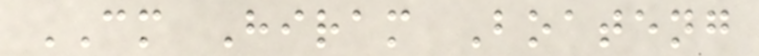CM Hiram Boateng
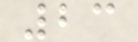23
